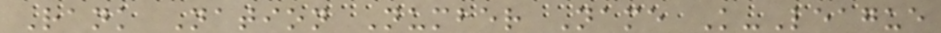Rank Nation Number Name K-League
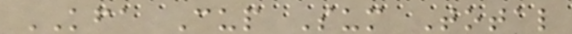KFA Cup Sum Total
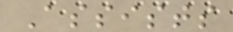Assists
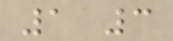1 3
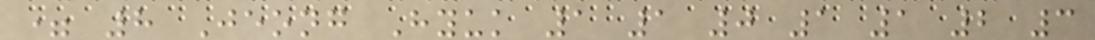= 8 Jeong Hyuk 1 1 0 1 1 2 3
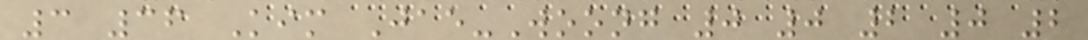3 36 Kim Jae-Woong 0 0 2 0 2
